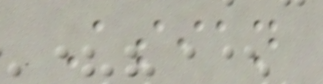Asian
